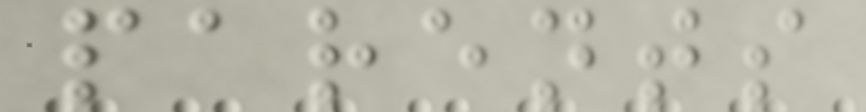parents
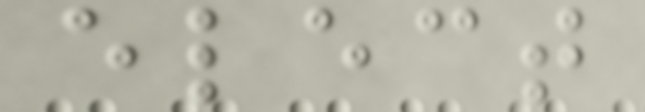elect
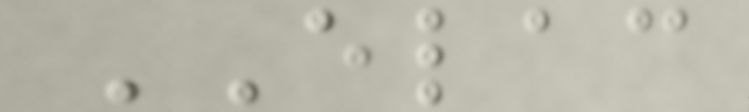ELAC
